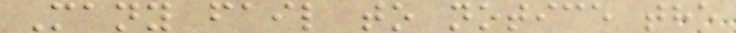Many fail to notice the
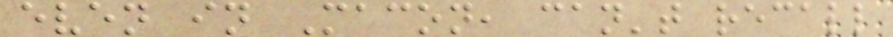even in Macon, can't recall
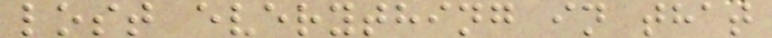lost everything in that
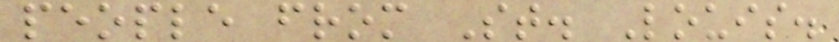people from St. Louis.
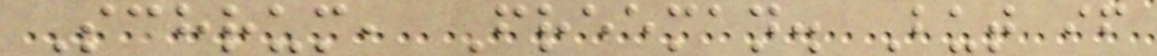Schrum, Freeman. But if
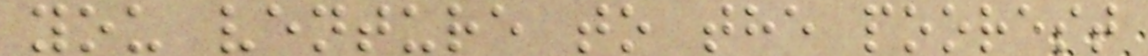you venture to the poorest
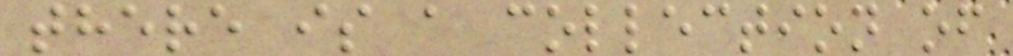there is a collection of
